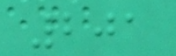201
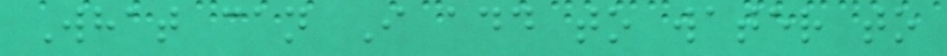What can I add to water to
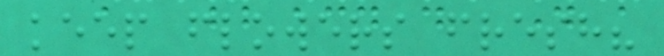keep flowers fresh?
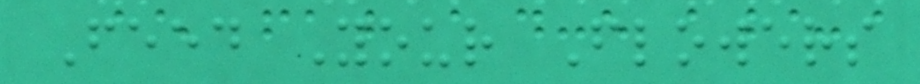Feed Your Flowers
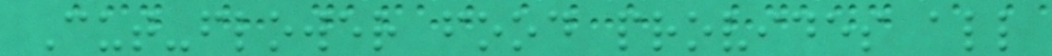Cut-flower food provides all
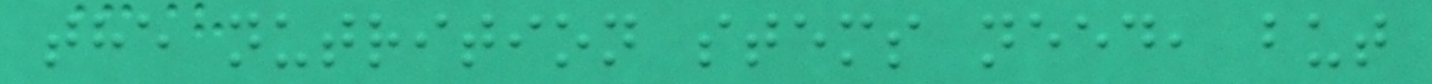the nutrition stems need, but
